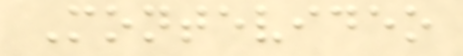Montevideo
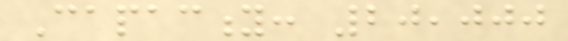Capacity: 20,000
